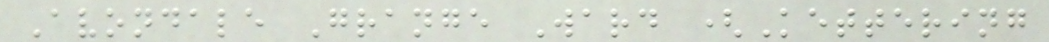Avondale Grange Ward (Kettering
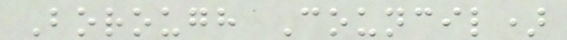Borough Council)
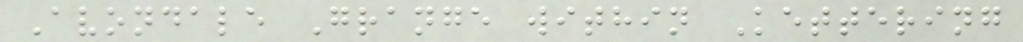Avondale Grange within Kettering
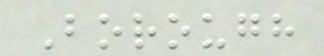Borough
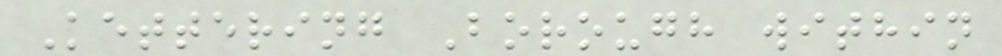Kettering Borough within
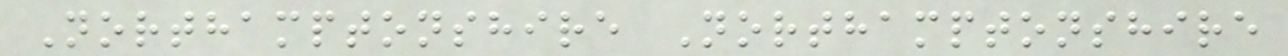Northamptonshire Northamptonshire
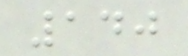140
